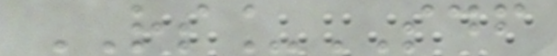RS_SDF
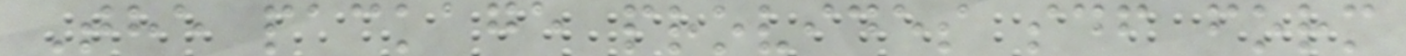The package provides sdf form
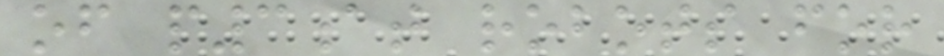of p3at robots for
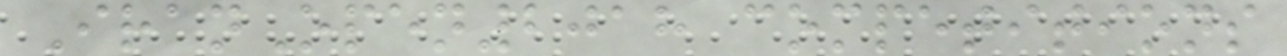IranOpen2018 competitions
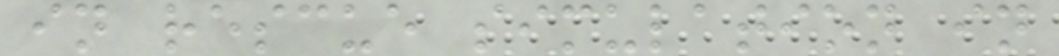in rescue simulation in
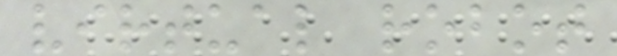virtual robot
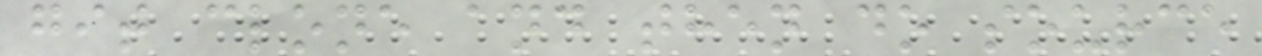git clone and then do source
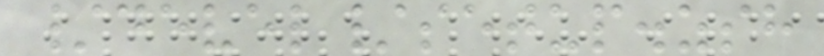/devel/setup.zsh
